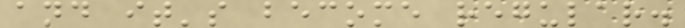and it's become regular.
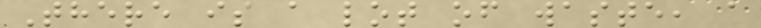There is a lot of waste, a
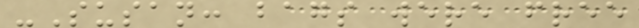-Susan: bags were free
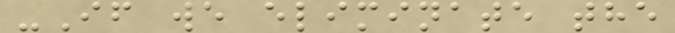-If we eliminate the
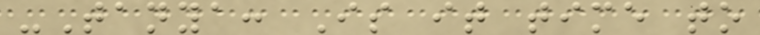-Tanya: Is it time to
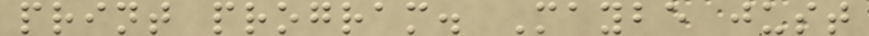print program. Maybe just
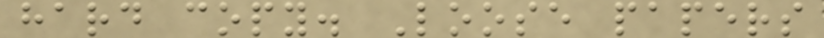hard copy. Loose papers
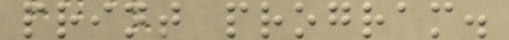print program.
